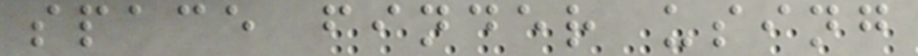space finder using
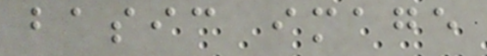basic image
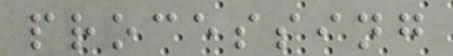processing
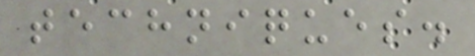techniques.
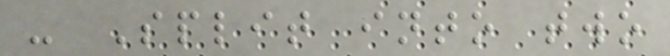- Split into two
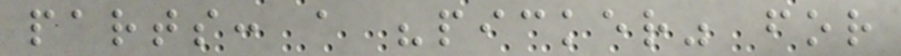parts: a "picker" for
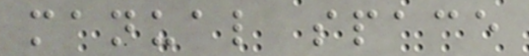manual space
